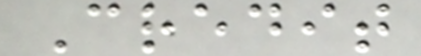Credit
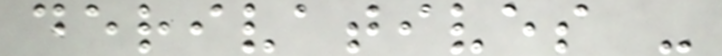derivatives -
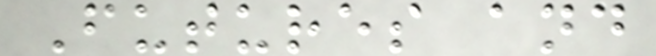Futures and
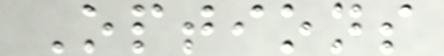Options
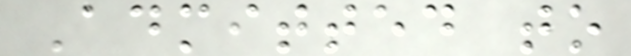Admitted to
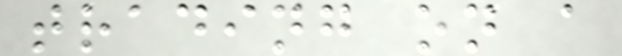trading on a
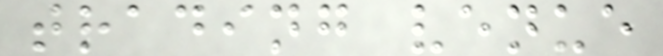trading venue
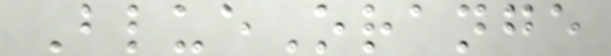BlueOrange
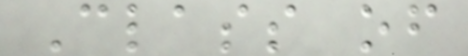Class of
